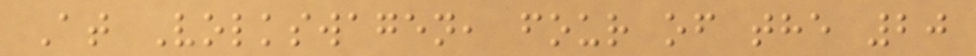At Volkswagen, four of the 20
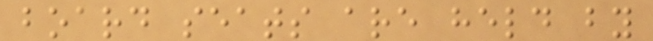board seats are held by
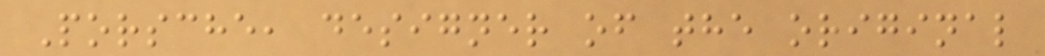Porsche, designer of the original
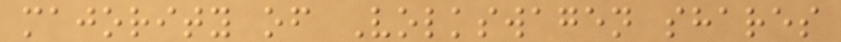majority of Volkswagen shares
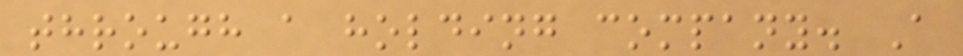through a holding company. A
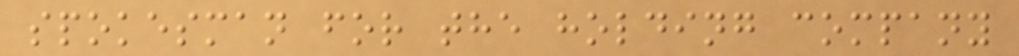spokesman for the holding company
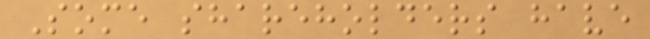Some shareholders have
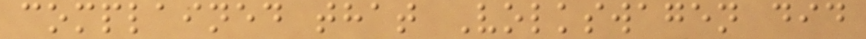complained that Volkswagen did
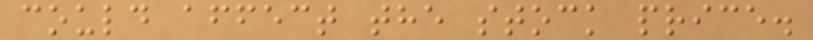could affect the stock price.
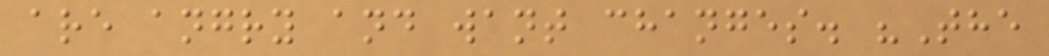are angry and want changes. "The
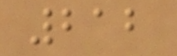212
